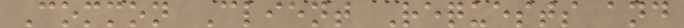Common Client Requests and
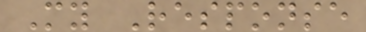My Response
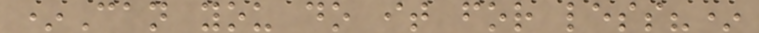*Can you do it for less?*
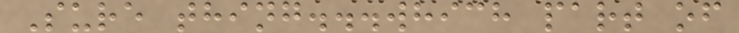Sure thing...which part of
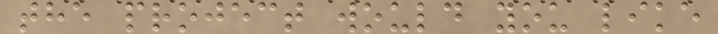the project would you like
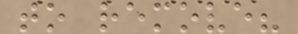to remove?
